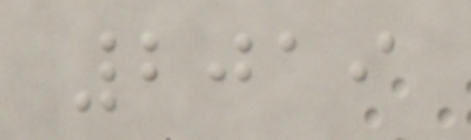2019
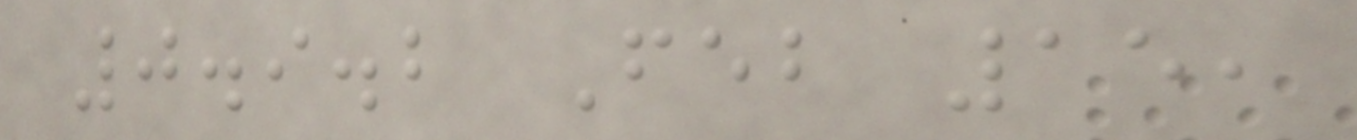0.9.2 Feb 15,
